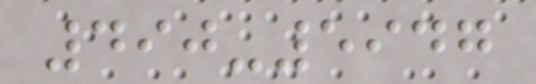490-5947
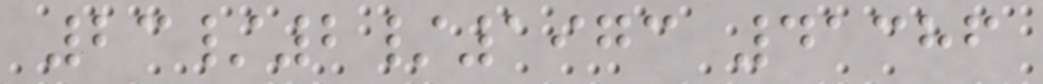23/2/1973 41386
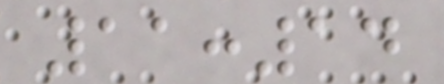11:14
